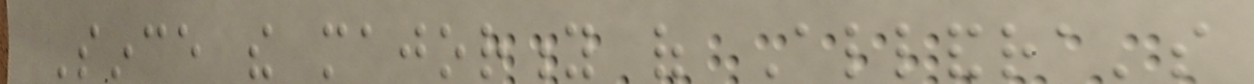Since the majority of Allandra's
